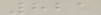821
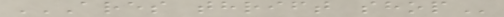ARES THRIFT SHOP
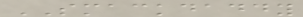SMACKDADDY
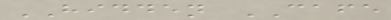HIDDEN CAFE
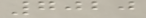7020
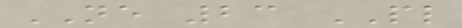NE 23 PL
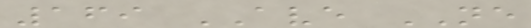169 AVE NE
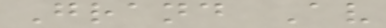Grand Av
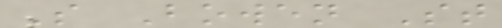S Bowen St
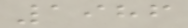1986
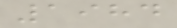1984
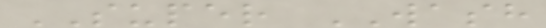SUPER WASH
